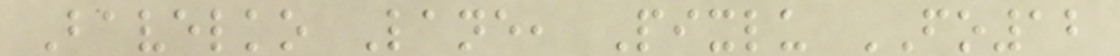Bavelko Lane, Pixlu FO12
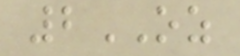2OZ
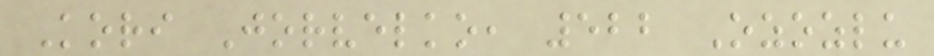Kori Jorvelko, 522 Ozozlu
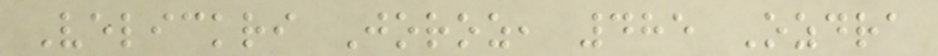Velickri Joroz, 485 Ozdra
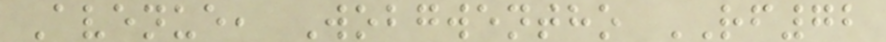Avenue, Wobgwentho RF72
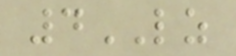4LZ
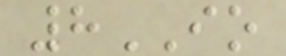8IO
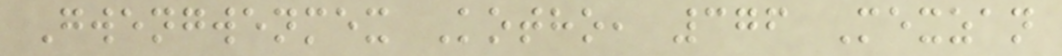Gwengwenmex Kotho, 376 Mexzan
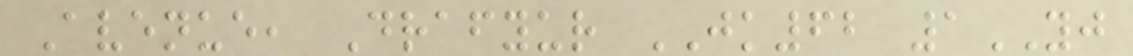Avenue, Drafyur JK62 1YJ
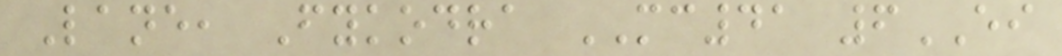Lane, Fykodra MC41 6EI
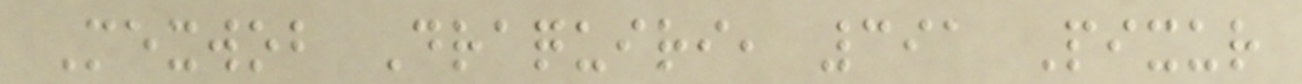Mexwob Draquiri, 391 Pixur
